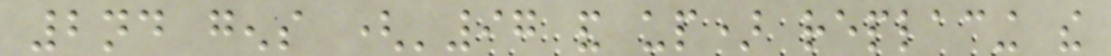2nd gens ('97 and up) replacing the
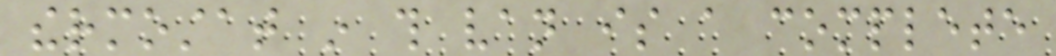thermostat in this van is a complete
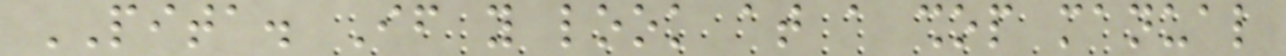PITA. If you look at a shop manual
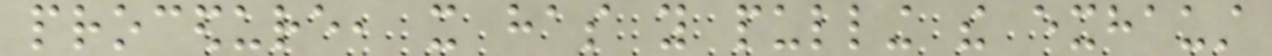procedure, it has you pulling the exhaust
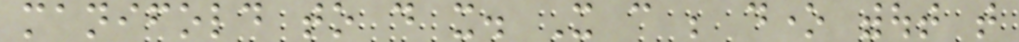manifold to do it. It can be done without that
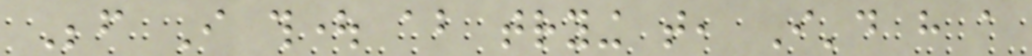Before I thought about trying that, I'd have a
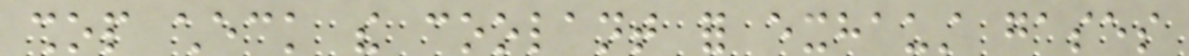shop check the coolant for exhaust gases
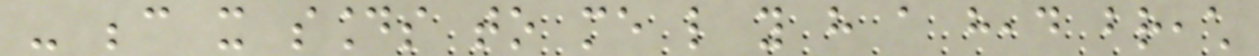- because it sounds to me like you have a head breach
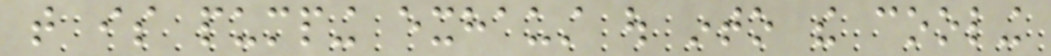that is pumping exhaust out into the cooling
